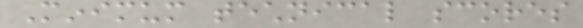Minimum technical scores
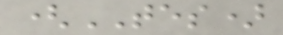(TES)
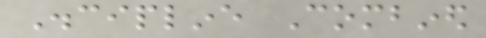Discipline Combined
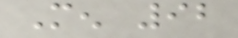Men 92
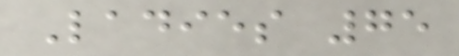Ladies 75
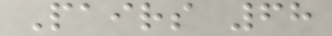Pairs 68
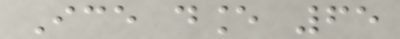Ice dance 65
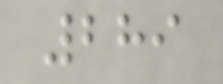289
